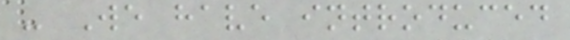- We have introduced
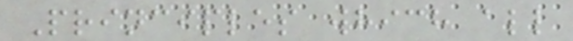Principles which all
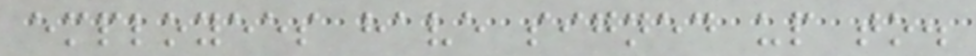employees have signed up to.
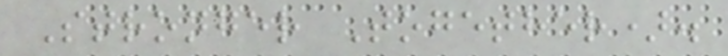Stronger Together).
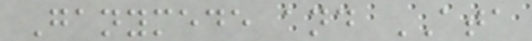Ganymede and ATA
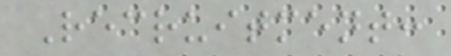Recruitment:
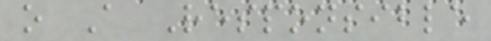o A Responsible
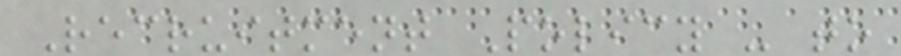Recruitment Policy - to
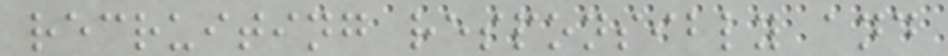recruiting responsibly and
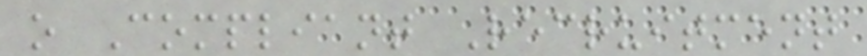o Compliant Recruitment
